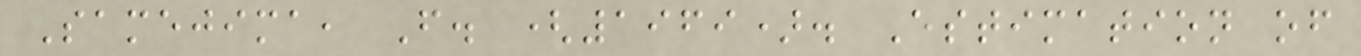Samejima, F. (1969). Estimation of
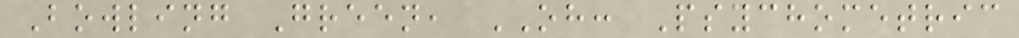Bowling Green, OH: Psychometric
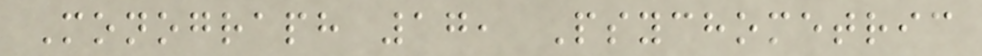Monograph 17, Psychometric
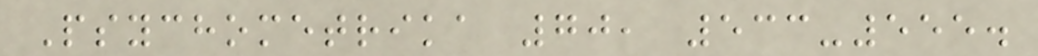Psychometrika 70, 533-555.
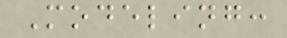Modeling:
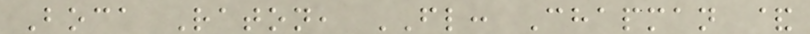Boca Raton, FL: Chapman &
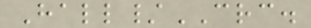Hall/CRC.
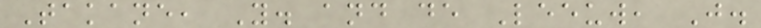Takane, Y. and de Leeuw, J.
